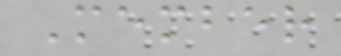Member
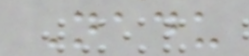Nadu
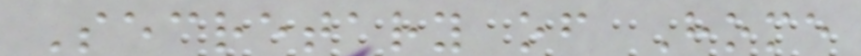Secretary of Home
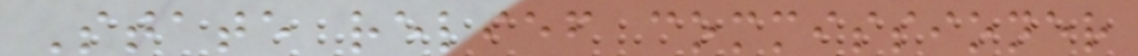State relief commissioner
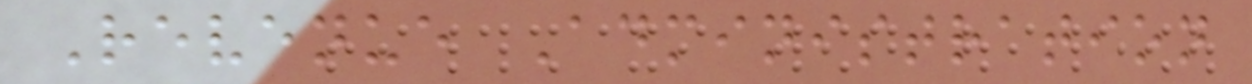Revenue Administration
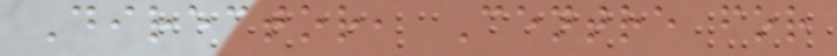Director, Centre for
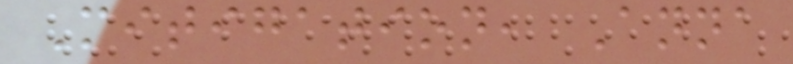Mitigation, Anna
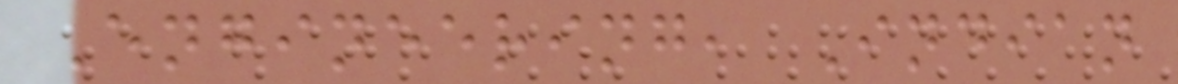Engineering, Indian
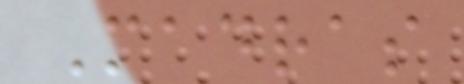Madras
